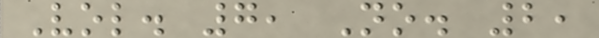Vol. 7, No. 2,
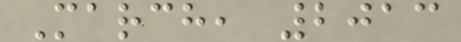March, 2013
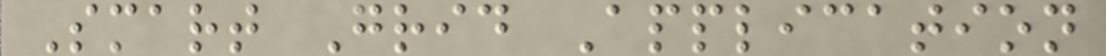Smart Grid Application
